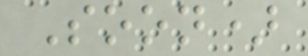Soon)
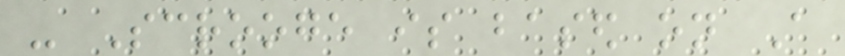- Scrooge is based on A
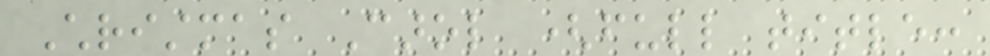Christmas Carol (full title:
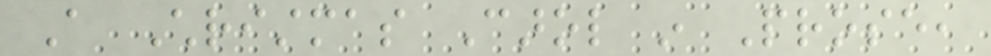A Christmas Carol in Prose,
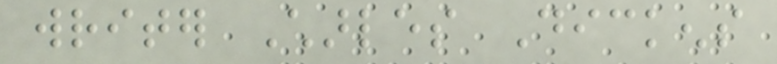writer Charles Dickens
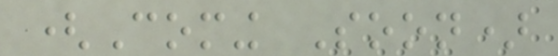(Coming Soon)
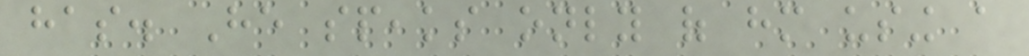has. He speaks only of him using a
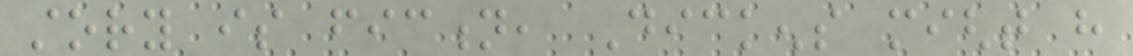story is fiction, Dickens might have
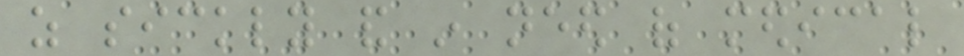as sickly and in need of medical
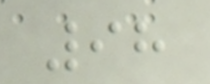98
